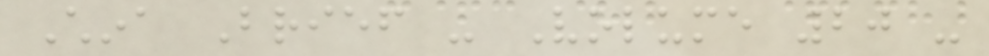China Brief - Volume 20 -
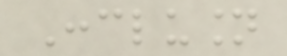Conclusion
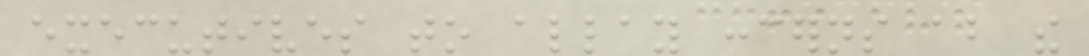executives to allay concerns about the
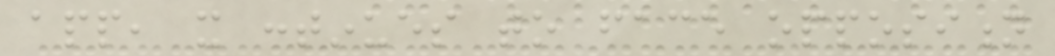app, it continues to face opposition
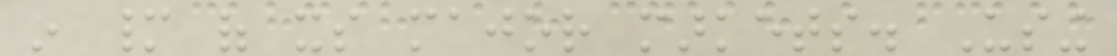in many of its major markets. Using
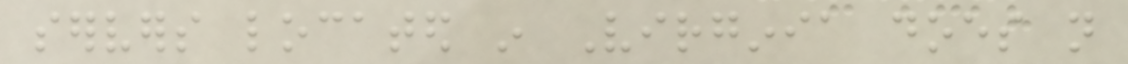servers located in Virginia does not
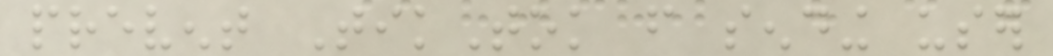prevent TikTok from sending user
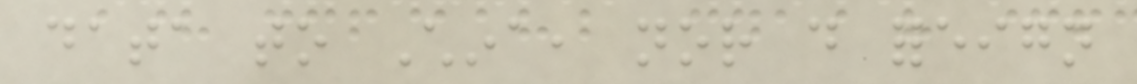data to China, nor do foreign
